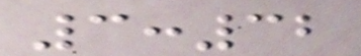3:32
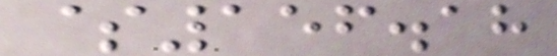$156.18
